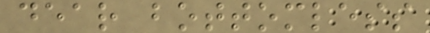dear bottomless
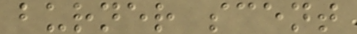burner scent
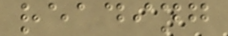reading
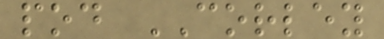pod CORLEY
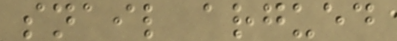snail argued
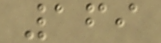169
